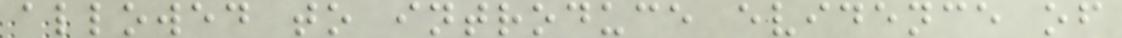allowed to introduce evidence of
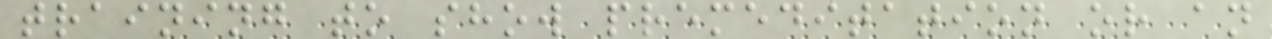training to show premeditation or an
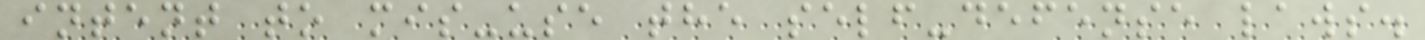intent to mis-use the self-defense laws.
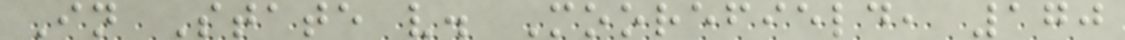In State v. Moorefield, 170
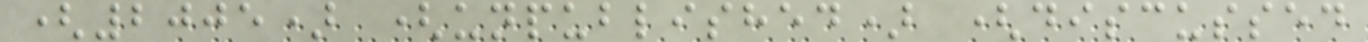(2005) (unpublished) (discussed
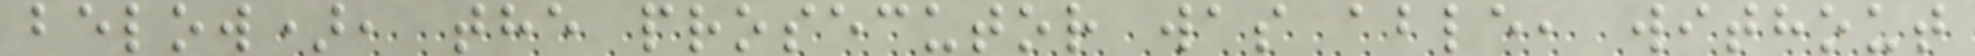below), the prosecutor was able, without
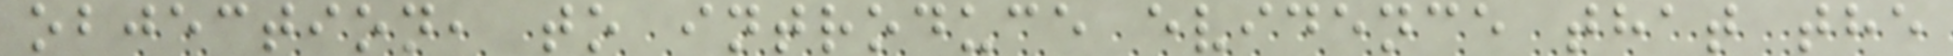objection, to introduce evidence that the
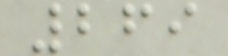269
